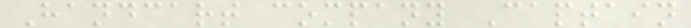Handcart company Captain
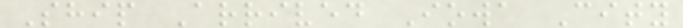Ship Arrived Iowa City
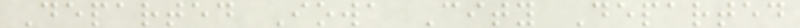Departed Iowa City Departed
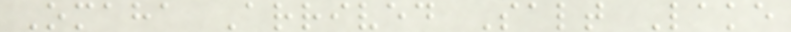Omaha Arrived Salt Lake
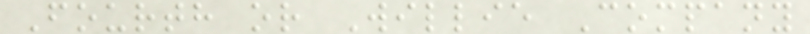Fourth or Willie Company
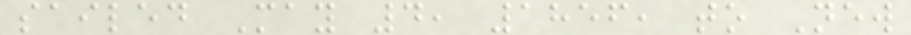sailed May 4, 1856, to New
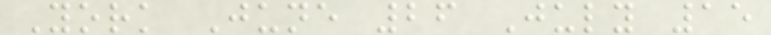York June 26 July 15
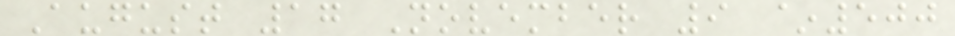August 17 November 9 ~500
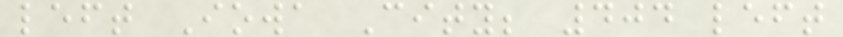left Iowa City; 404 left
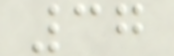37
